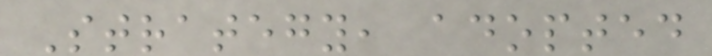Strategy, adopted
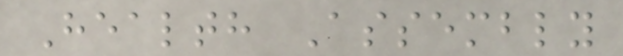Health Assembly
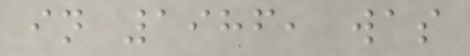in 1986, was
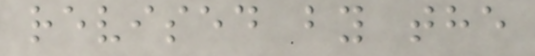revised by the
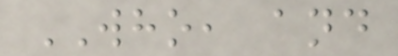WHO, and
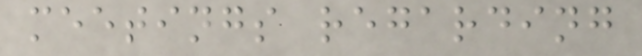meetings regarding
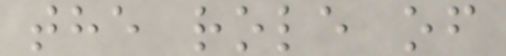the role of
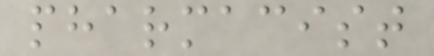pharmacist
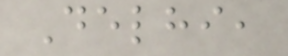Delhi,
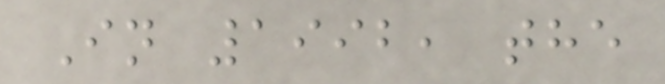In 1992, the
